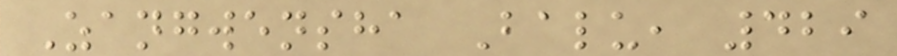Zangwensha Balu, 429
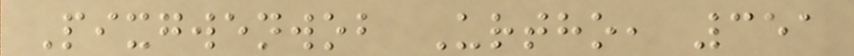Pixgwenwob Urtho, 351
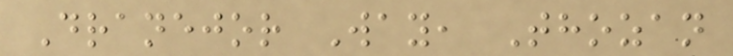Dranejor Way, Thozan
